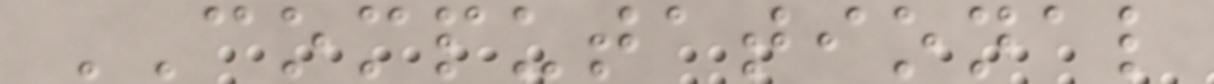COMPUTATIONAL
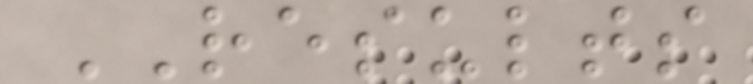RESULTS
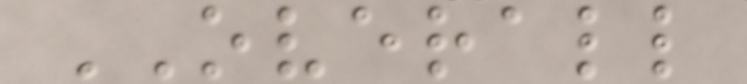OVERALL
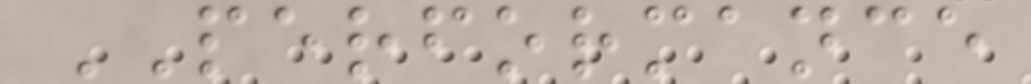PERFORMANCE
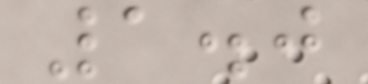1.0
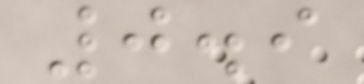0.9
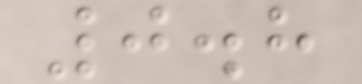0.8
